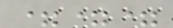===
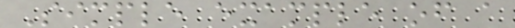Simple example of a
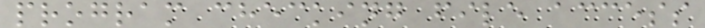program checking file access
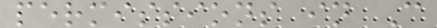permissions in C
